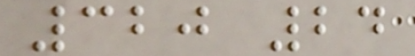320 24
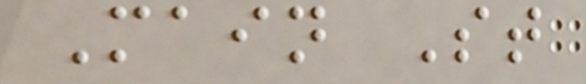Main St
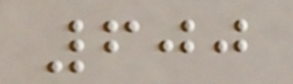600
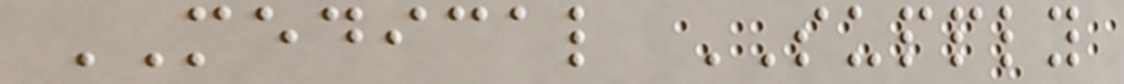MEDICAL SUPPLY
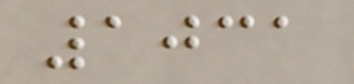1031
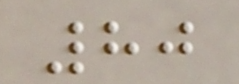80
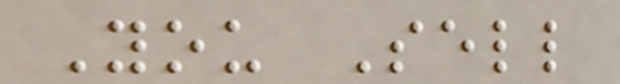You Sell
